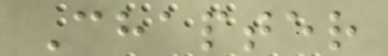Chapter
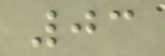03
